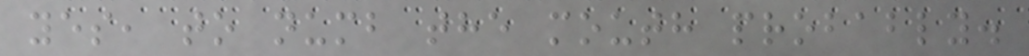yes, to numb the mouth probably.
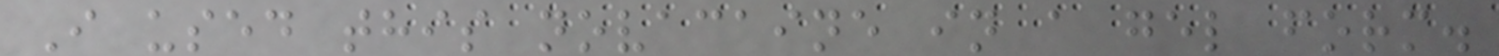I used this novacaine in a gel form.
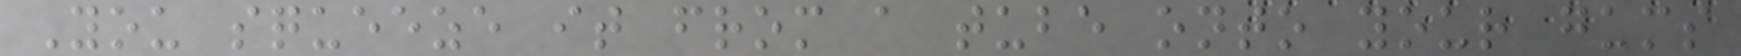You squeeze it from a tube onto your gums
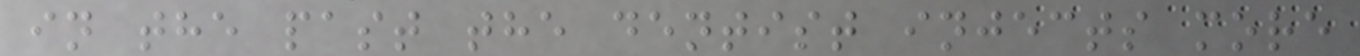in the past the dentist injects more
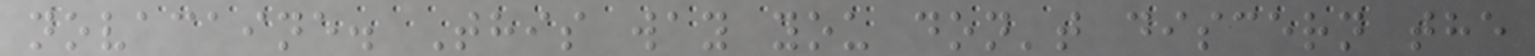novacaine. This way you don't discern the
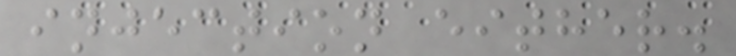injection either.
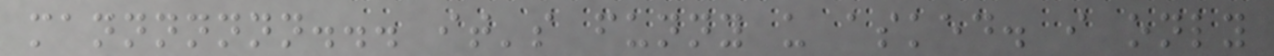mannnnnnn... it's funny u asked. i only
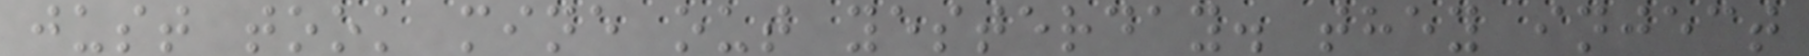just took mine out yesterday. they inject
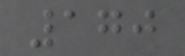170
